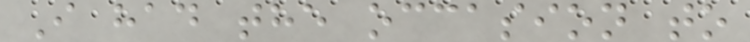I had the occasion to
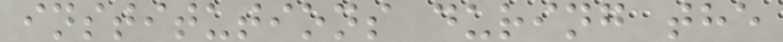institutions during the
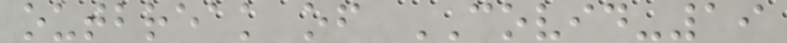outbreak of COVID-19
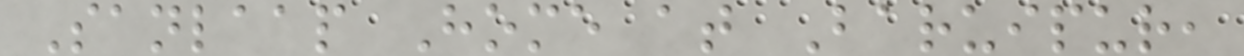Sanlaap Home at Baruipur,
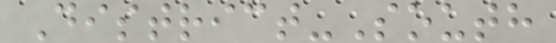District-South
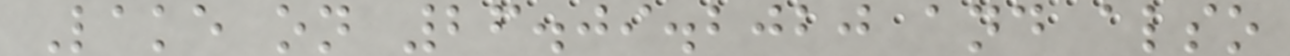Lake on 26.09.2020 and also
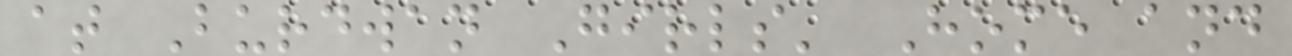at Burdwan Girls' Home and
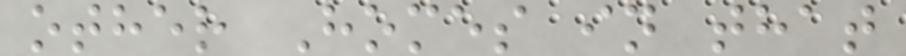other Homes in that
